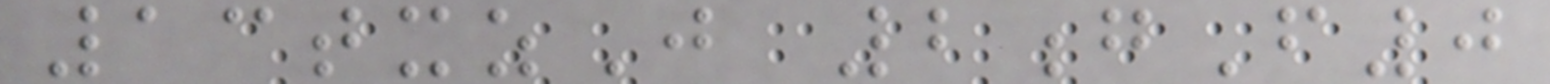13txzJ 2gF0
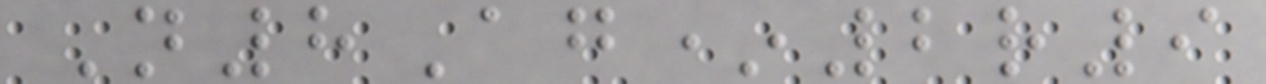N8Ag*2r9
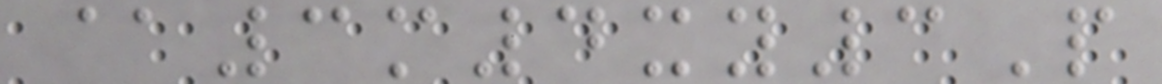@3m4xy3P
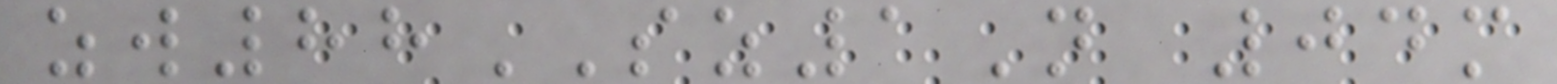zw88SZ1N 04m
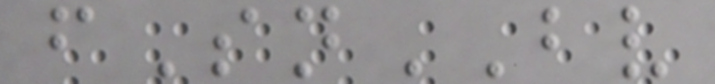fSnBV
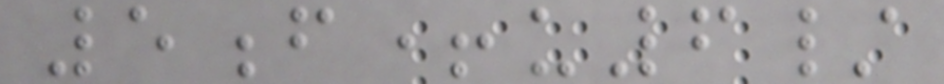5f+u6/
